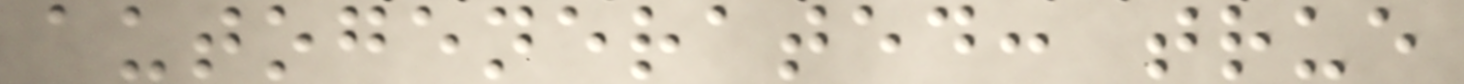autogenerated: true
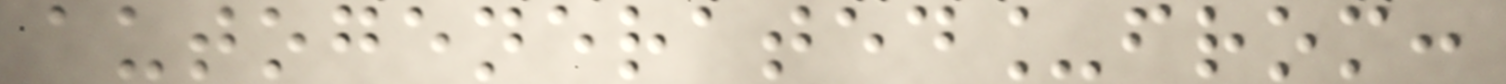autogenerated_from:
